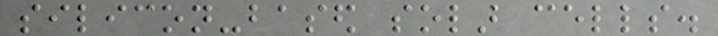silicon-based solar cells.
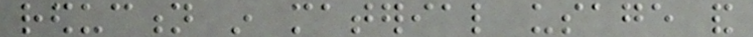reduction in material usage and
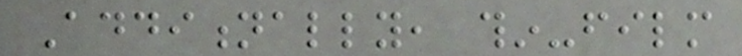Additionally, thin-film
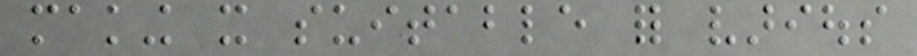making it suitable for various
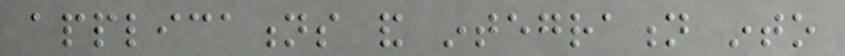applications and integration into
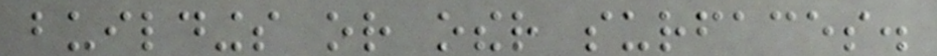buildings or other surfaces.
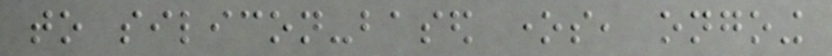to silicon-based ones, ongoing
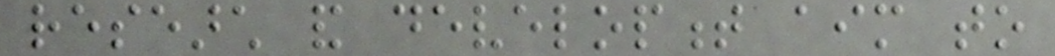research and development aim to
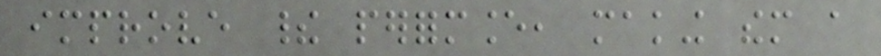improve their performance, making them a
